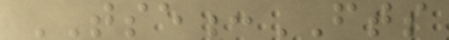TSE:FTS
